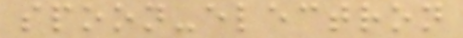spoon-electron
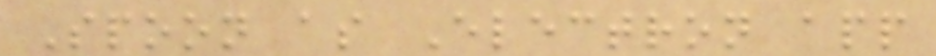Spoon as Electron app
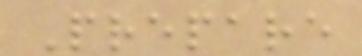Prepare
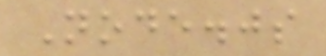Node.js
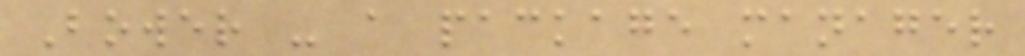Bower - a package manager
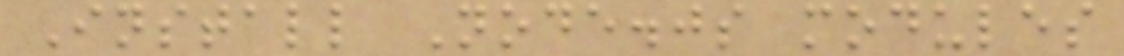Install Node.js modules
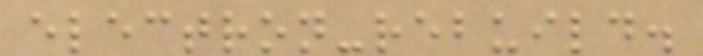electron-rebuild.
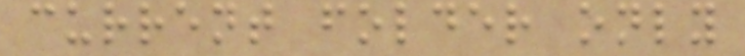current folder only
